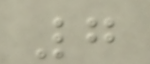7
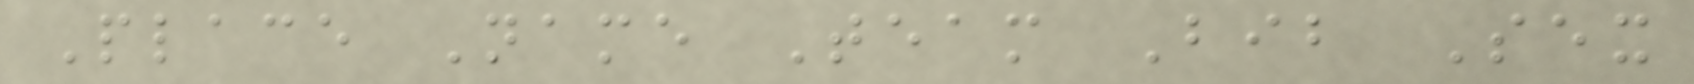Place Name Team Bib Sex
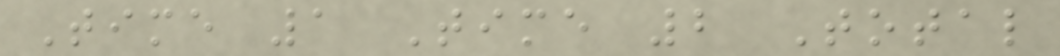Time 1 Time 2 Total
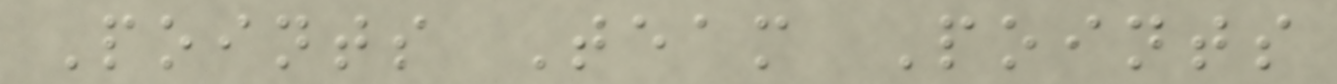Points Team Points
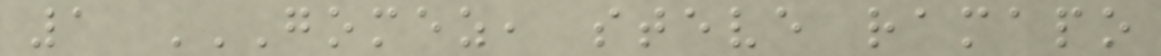1 GOMEZ, STEVE RAMAPO
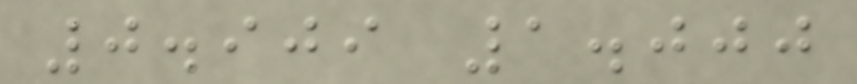0.909 1.000
